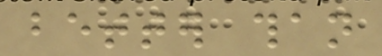better than
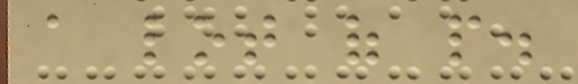a lot of people.
